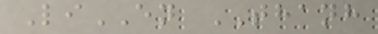LiEN THANH
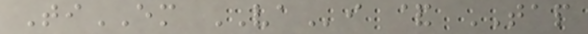TiEM VAi & TAP
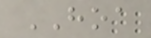HOA
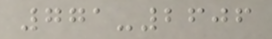771-2606
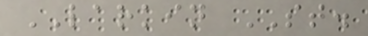LARKIN ST.
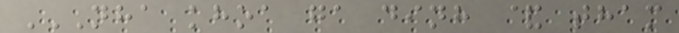NHA KHOA GA DINH & THAM
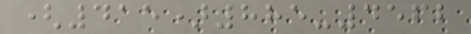(415)885-4562
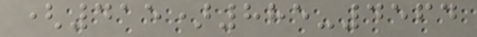(415)885-4564
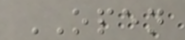OPEN
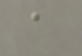a
